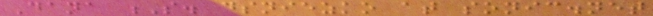Dana S. dsniezko at sonic.net
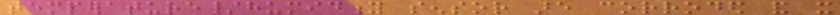temperature/humidity sensor are corroded and it
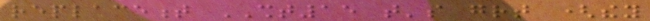replacement SHT15 that's great (they
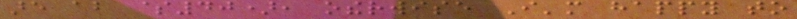are about $40), otherwise I'm happy to
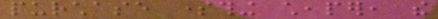purchase something cheaper, the
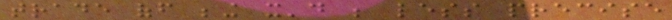trade off being it'd be less precise
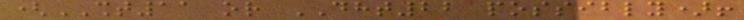(SHT11 or DHT22 possibly)!
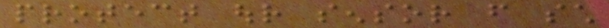protect our sensor from such
